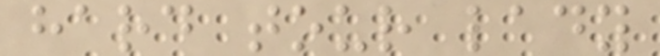hard tour lady
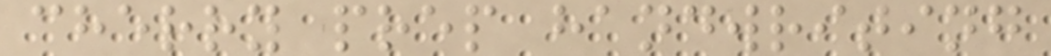cherry prep handwriting
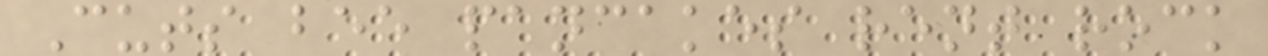Cuts bee pancakes rent rock
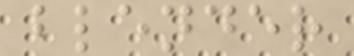blender
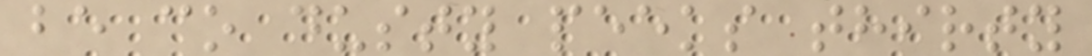be co dusty peeks thirty
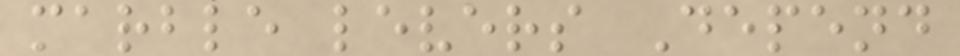marble levers Depend
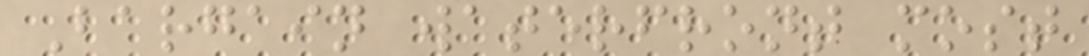Bargain waterfront most
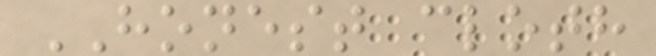HONEST cloth
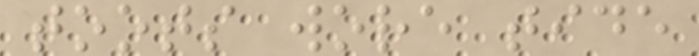toots wore tide
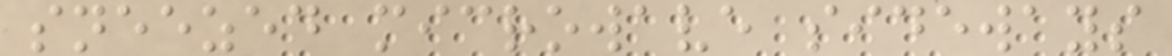sneezed microwave sideways
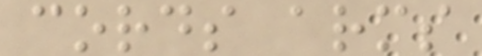cords arms
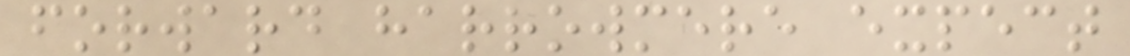forward harrowmere expect
